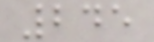245
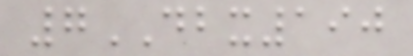7DBX190
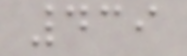439
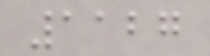1127
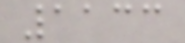1133
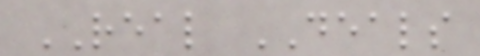REAL DEALS
